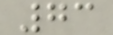73
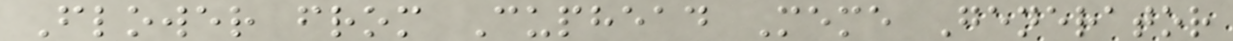Flower from Cuphead Meme Generator
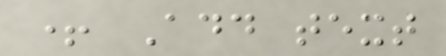+ Add text
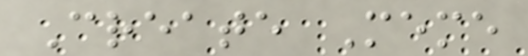Create Meme
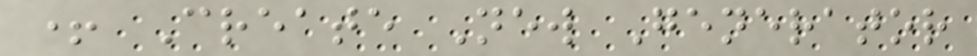+ Create New Generator
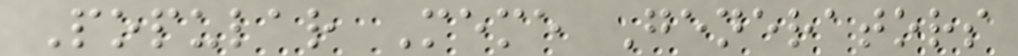Popular Meme Generators
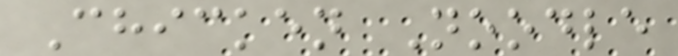Chicken Noodle
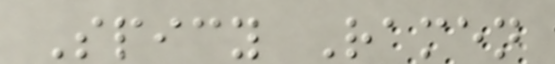Spicy Ramen
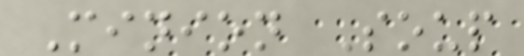Minion Soup
